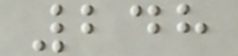248
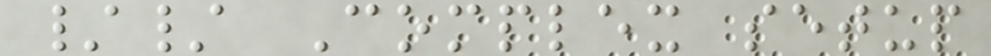// Complex setup
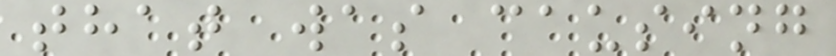that was causing
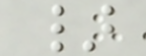}
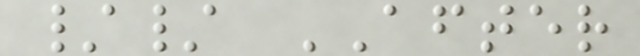// AFTER
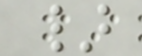}
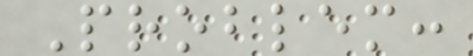Problem:
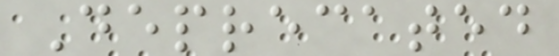Deprecated
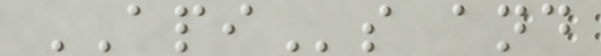APIs and
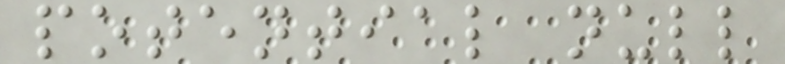potential null
